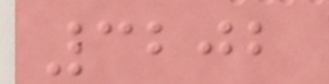3202
